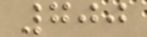700
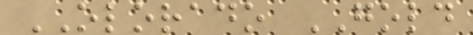OLORADO GOLD
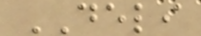DELI
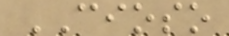CIOSO
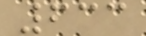633
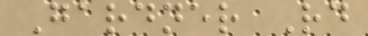Gardner Rd
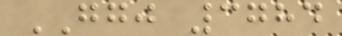GGJ 3784
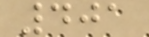401
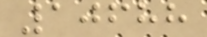10688
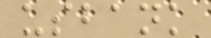usbank
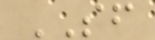SF
